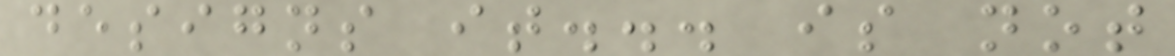designs it... is not
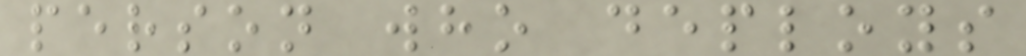person who deploys
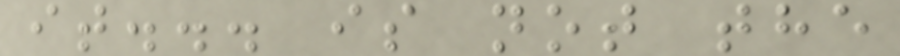it... is not the
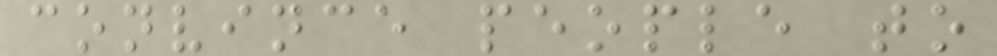convince people to
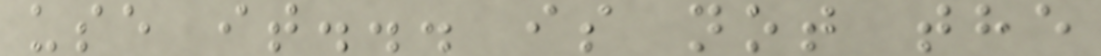use it... is not the
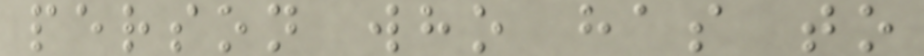person who has to
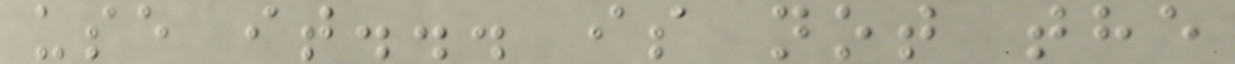use it... is not the
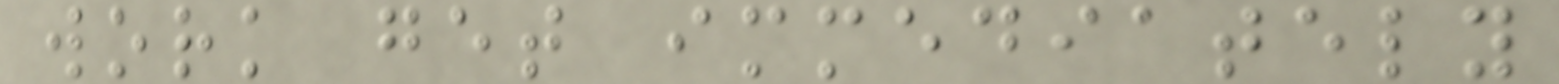work get immediately
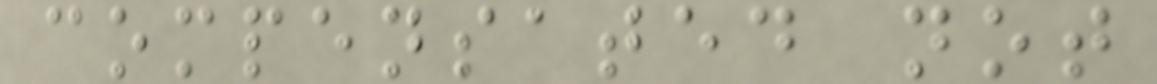compensated not
